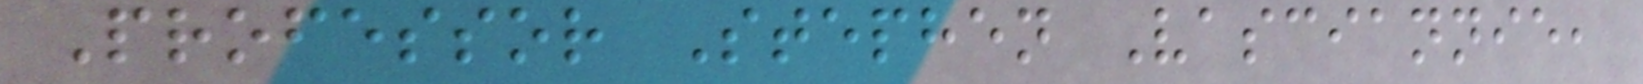Professor Stephen Vasciannie,
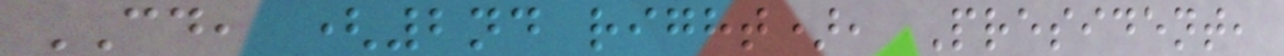CD, (2nd right), President,
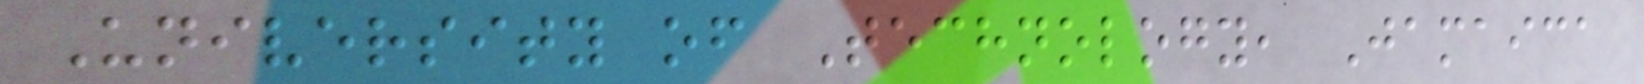University of Technology, Jamaica
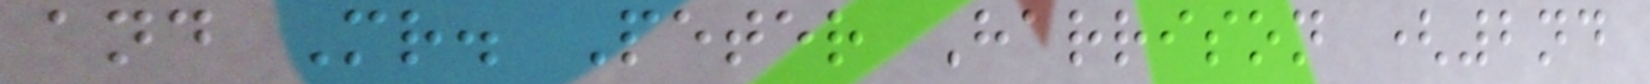and Mr. Peter Harrison (2nd
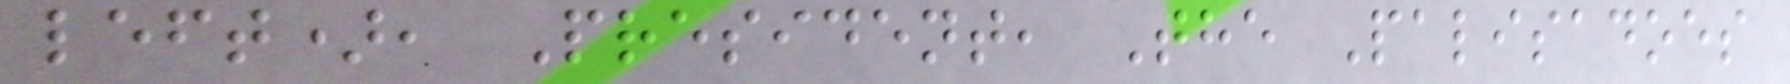left), President, The Palisadoes
